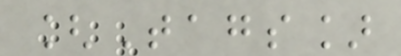[Tags]
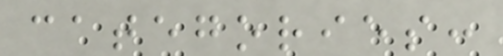categories:
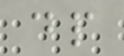dp
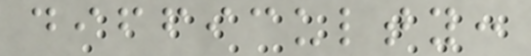difficulty:
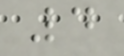4
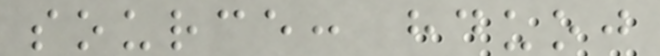source: hduoj
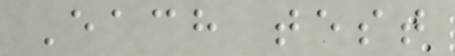Each test
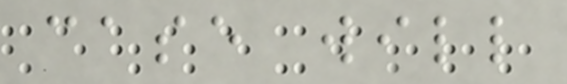case will
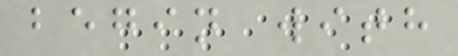begin with
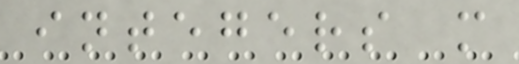integers m
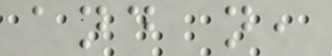and n,
